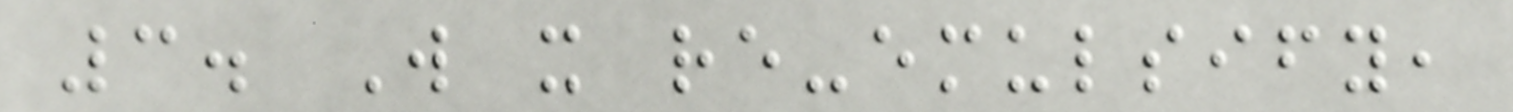3. Will it re-emulsify,
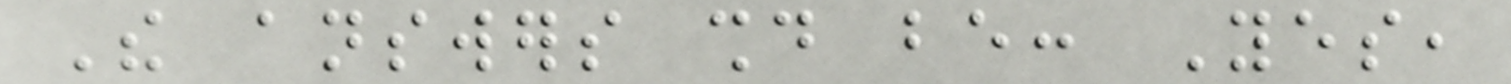The answers should be: Yes,
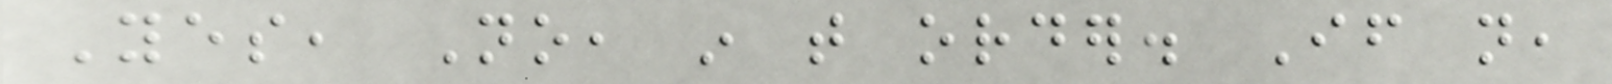Yes, No, in that order. If not,
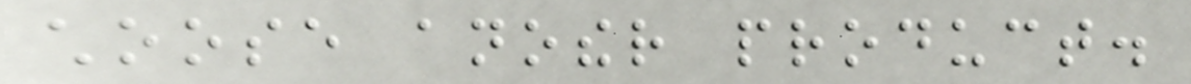choose another product.
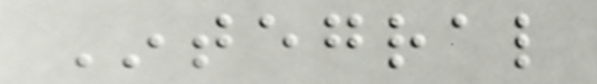Integral
